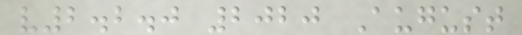v2.2.0 2020 August
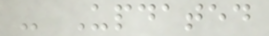- Updated
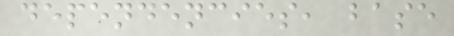dependencies, base
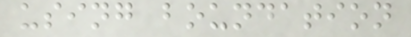using boundation
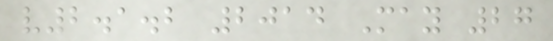v2.1.2 2014 May 27
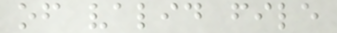of valid file
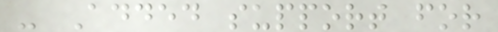- Added support for
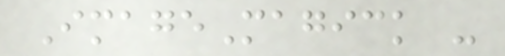ImageMagick -
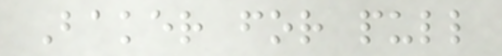Baker for pull
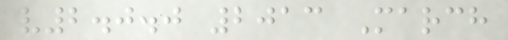v2.0.0 2013 March
